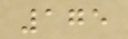175
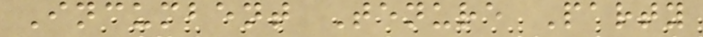Incumbent Tenure Party
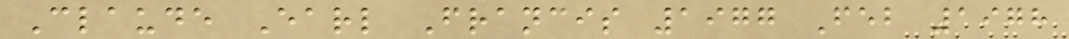Claude Earl Francis 1977 Feb 1978
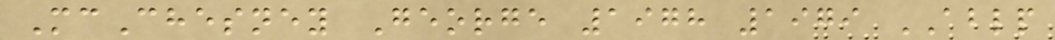McChesney George 1978 1979 ABLP
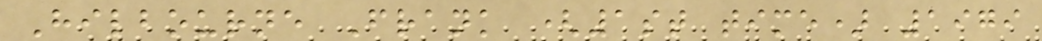Hilbourne Frank (1st time) 1979
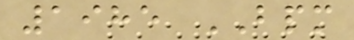1985 BPM
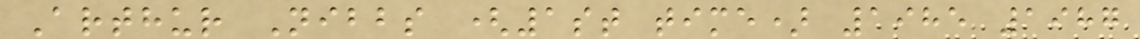Arthur Nibbs (1st time) 1985 1987
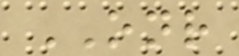ONR
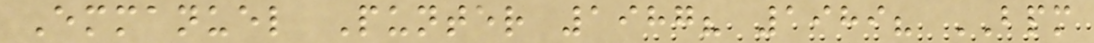Emmanuel Punter 1987? 1989? BPM
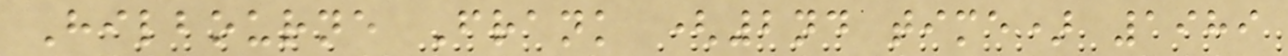Hilbourne Frank (2nd time) 1989
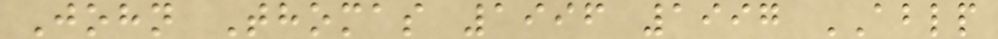John Thomas 1996 1997 ABLP
